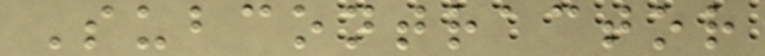Subcontractor
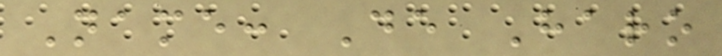Name: De Haro
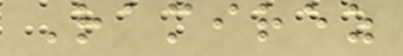Ramirez
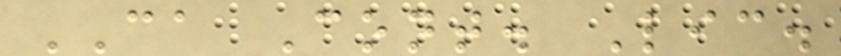CA Cont. Lic.
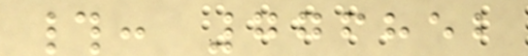#: 776852
